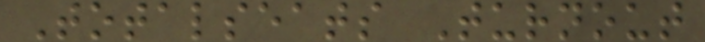Totalseats Turnout
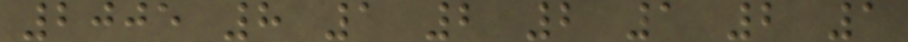2005 8 1 2 2 1 2 1
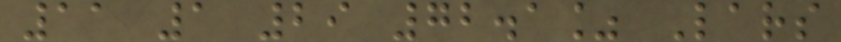11 1 29 72.1% Lars
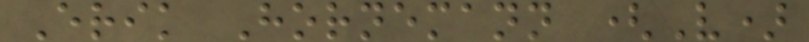Erik Hornemann (V)
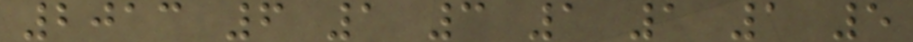2013 6 1 3 1 1 1 5
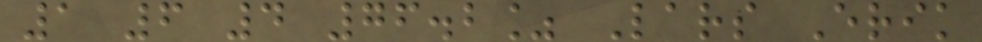1 6 4 76.2% Lars Erik
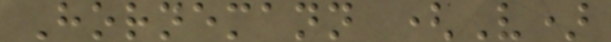Hornemann (V)
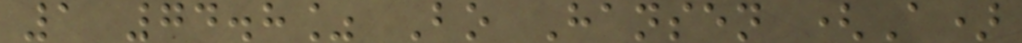1 74.8% Bo Hansen (A)
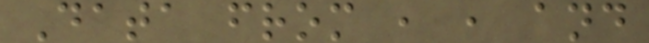Data from , , and
